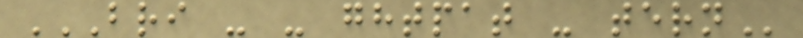BRI - - GHTPAT - TERN
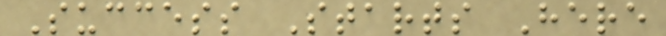Success Starts Here
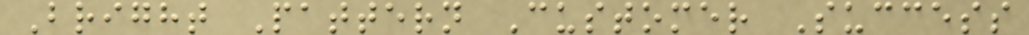Bright Pattern Customer Success
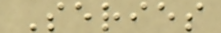Series
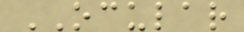OCULAR
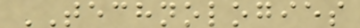TECHNOLOGIES
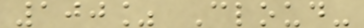100% Cloud-
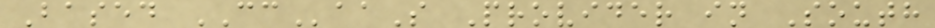Based CCaaS Provider in South
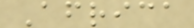Africa
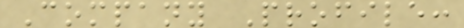Company Profile:
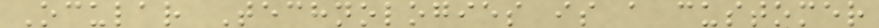Ocular Technologies is a customer
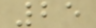25
